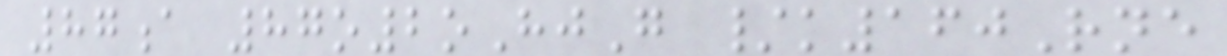87a 87o2oHjG /k160Rne
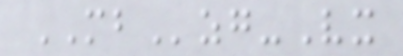MBzg-Vx
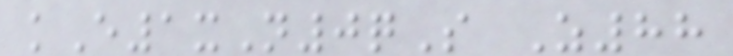kE1xN0qS Z88
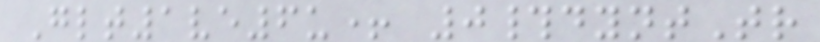Glt1ve6u+ 0#dyntTr
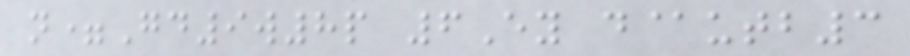n=Gd9w8p 6Ey d@utb3
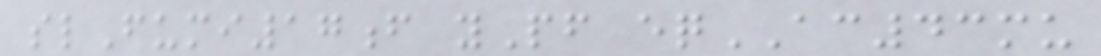slFumi17f yPf eqAC43mu
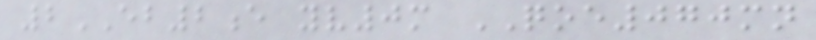2EB2e yv0m QOE070mn
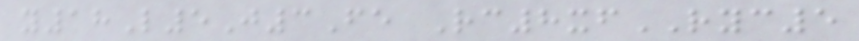y18L5J3Fe Rc8xfRYC5
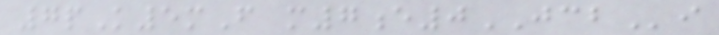7pK5mF m7e0JCBi
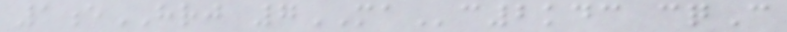1eHRJ 7MAc2kdc cqC
